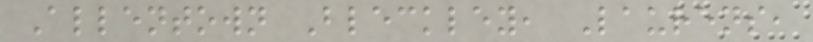Allentown Bleckley, Laurens,
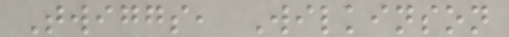Twiggs, Wilkinson
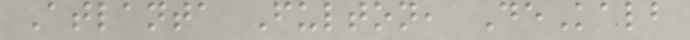Atlanta Fulton, DeKalb
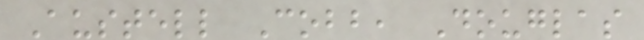Austell Cobb, Douglas
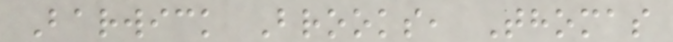Barwick Brooks, Thomas
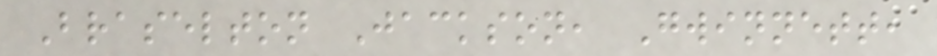Braselton Jackson, Gwinnett,
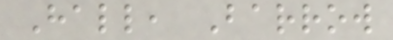Hall, Barrow
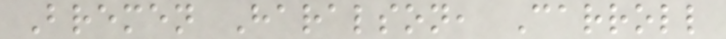Bremen Haralson, Carroll
